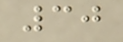30
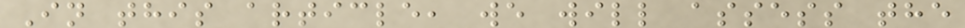In this article, we will assess the
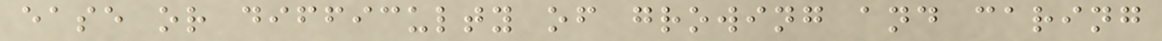ease or difficulty of growing and caring
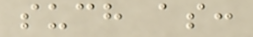such as:
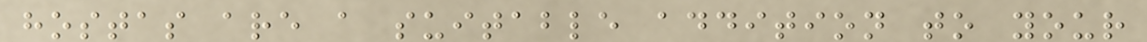hostas are a suitable addition to your
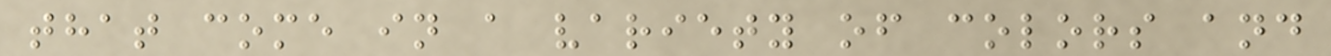that come in a variety of colors and
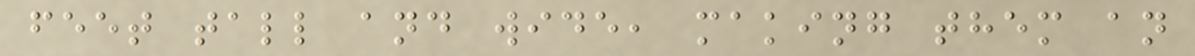feet tall and wide, making them an
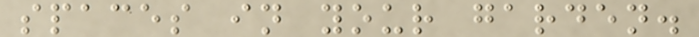spaces in your garden.
